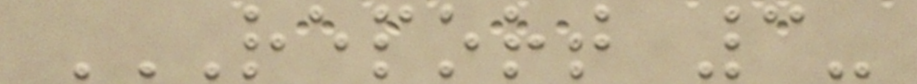REPORT 3-
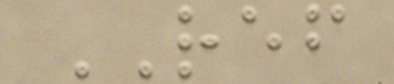REF
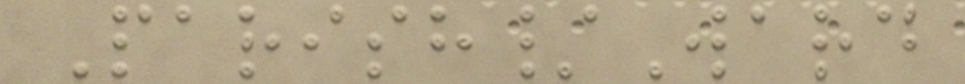Parish/Ward
